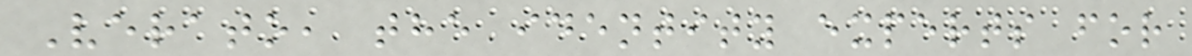Verato, the identity experts for
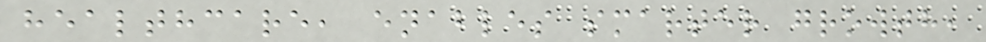healthcare, enables smarter growth,
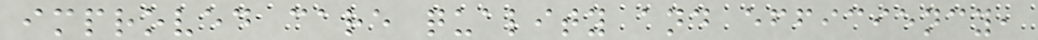improved care quality and efficiency,
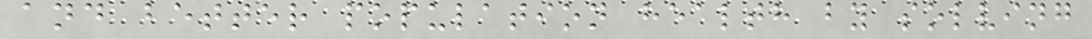and better population health by solving
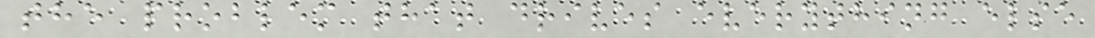the problem that drives everything else
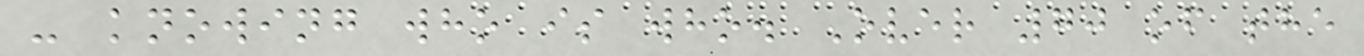- knowing who is who. Over 70 of the
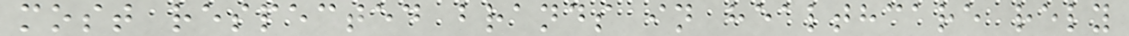most respected brands in healthcare rely
